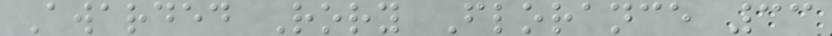Awarded Rory Florance 33
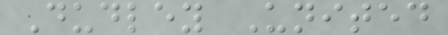Dudley United
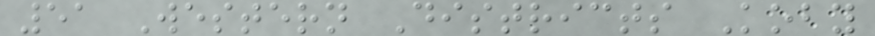51 Western Districts Koby
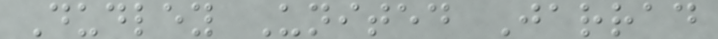Dudley United Jarrad
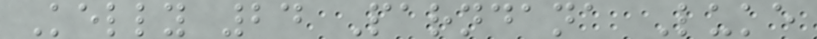Kelly 24 Parndana Luke
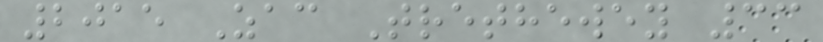2015 Zac Trethewey 33
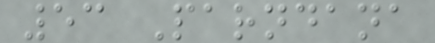53 Parndana
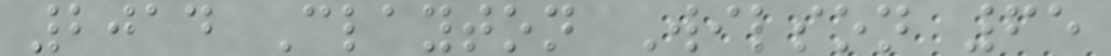2014 Clayton Wilson 65
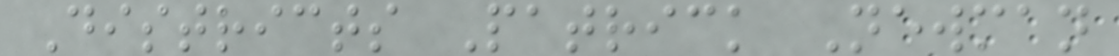Districts Patrick Newman
